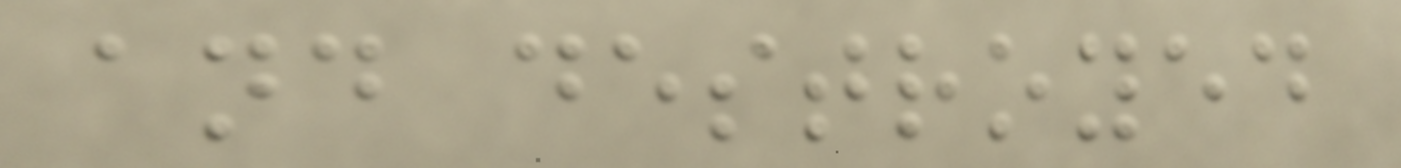and destroyed
